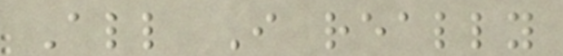All I really
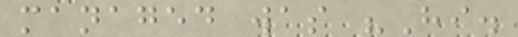managed was "Hi.
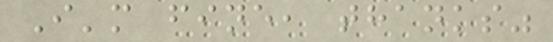I'm fine, thanks"
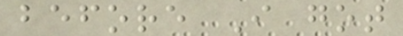before I got
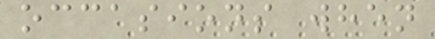occasions when
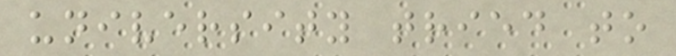university tried to
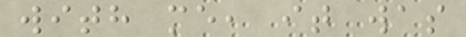with me, it was
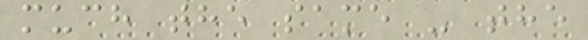much the same - the
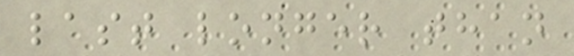last longer than
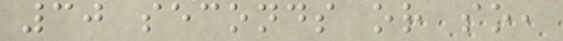30 seconds or so,
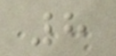8
